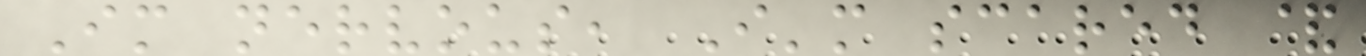Im nervous, I'm scared &
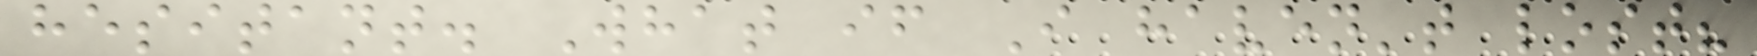hesitant. What if I haven't lost?
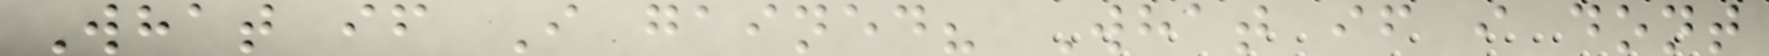What if I gained? What if i dont
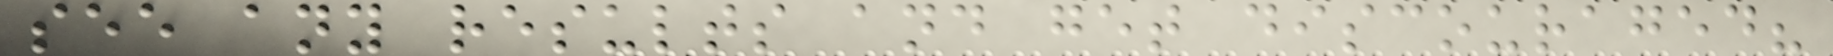see any results and get discouraged?
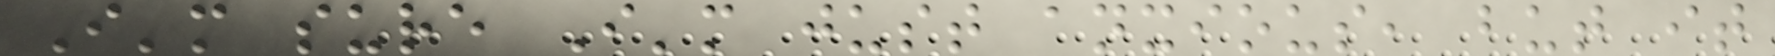I'm sure I'm just anxious, but it
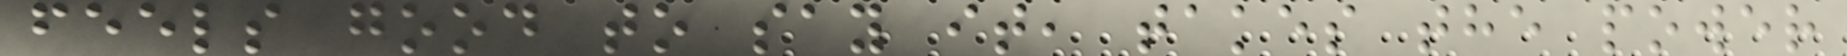feels good to say it, takes the power
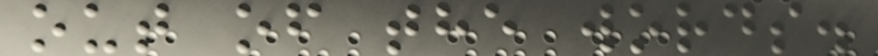out of the words.
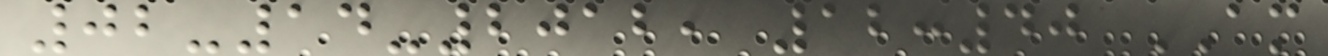02-14-2012, 12:40 AM
